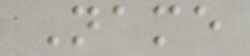Name
